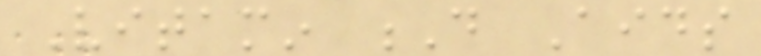Vitamin D Aids
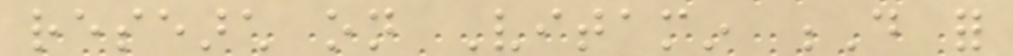research on Vitamin D for
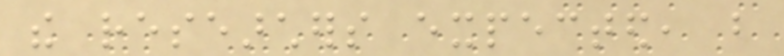the researchers expected, but
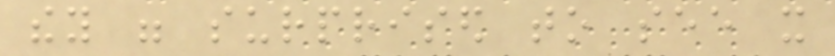they were surprised to see it
